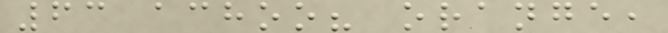63 achoo? orange,
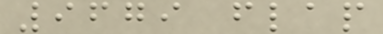9679 flap
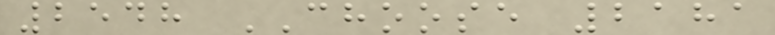2548 CHOOSE 2181
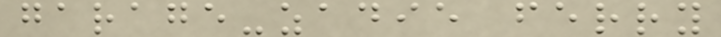garage-zadie ferry
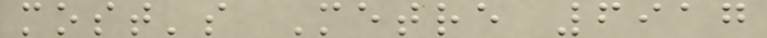most's Metre 6917
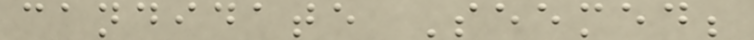candidate Seemed;
